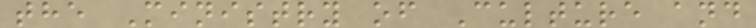the Ministry of Culture and
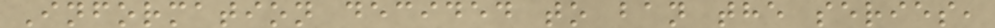Information decided to ban the series,
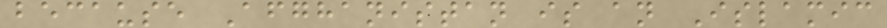because Afghanistan is an Islamic
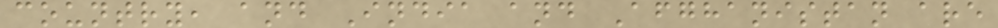country, and India and Afghanistan are
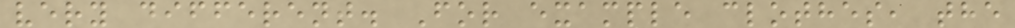very different. For example clothes, the
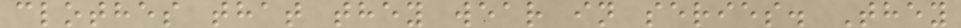clothes that they wear in series. They
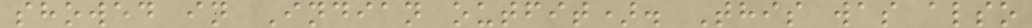showed in Indian outfit). This was also
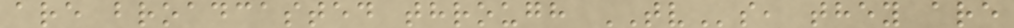are broadcasted through TVs, they are
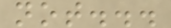not...
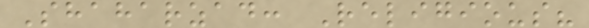Shaharzad: Religious?
